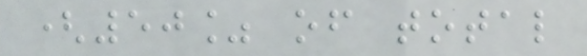(50% of total
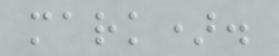mark).
